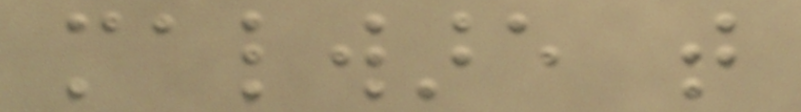malware that
